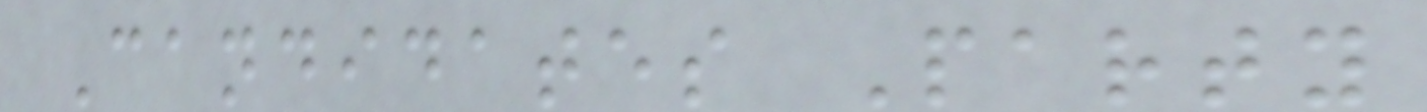Candidates Party
